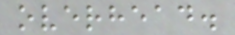overhead.
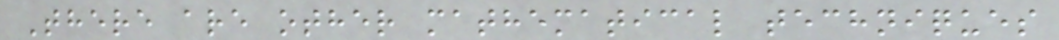There are other mathematical techniques
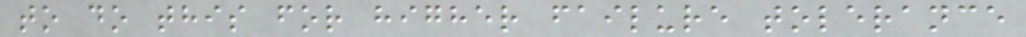to do this for higher failure tolerance
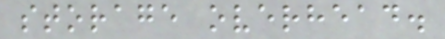storage overhead.
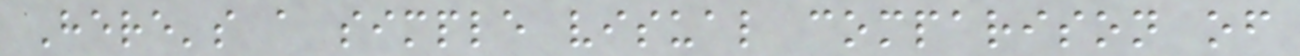Here's a simple visual comparison of
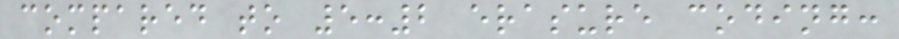compared to 5:2 erasure coding:
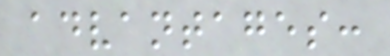advantages:
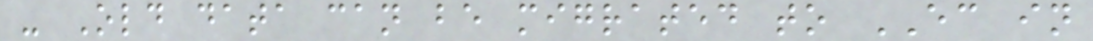- Old data can be migrated to EC in
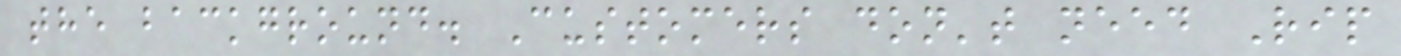the background. Customers don't need Rip
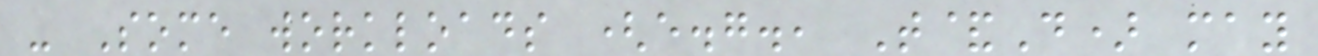- Some workloads (e.g., T&D) may
